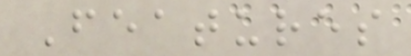Features
